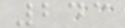243
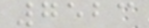7523
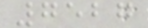7527
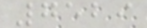7529
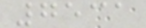7531
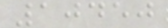10450
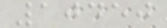10450
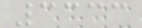3333
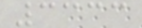3333
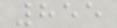855
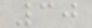30
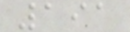191
